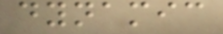dynamic
